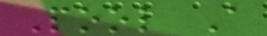Pool A
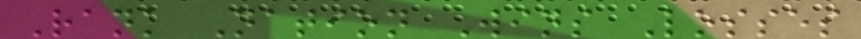Rank Nation Wins Losses
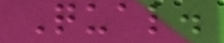Qual.
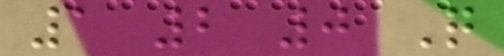1 2 0 Q
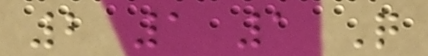2 1 1 Q
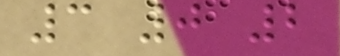3 0 2
